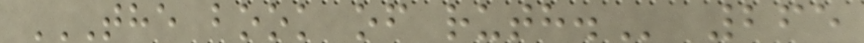THE BOOK OF RUTH. 265
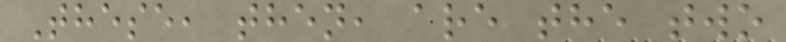These, then, are the two
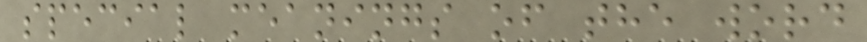special meanings of the word
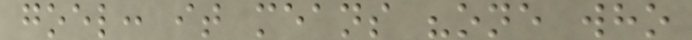goel: it means "one who
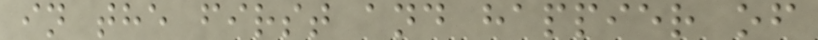in the first and happier of
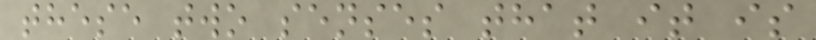these two senses that it is
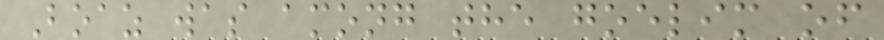Boaz was among the goelim of
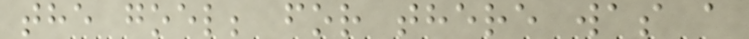the goel; for there was a
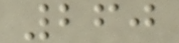260
